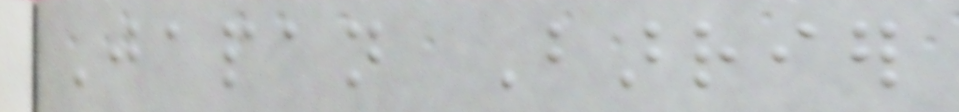Japan Barrier
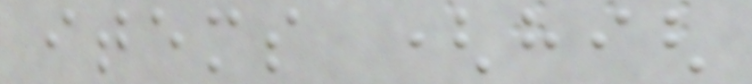items (high
